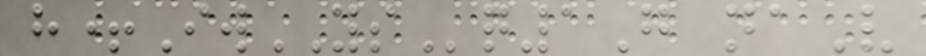h+IwYSq1G naV
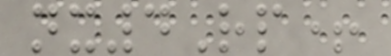nx4Rp+
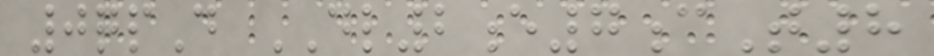0qpD DL2e7cT8
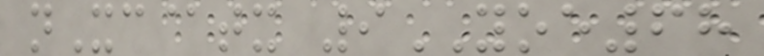nXc@tx 9YOE68
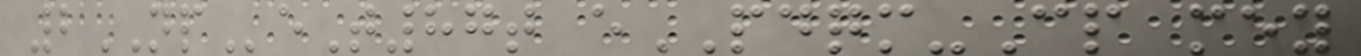2NPeT87t ePDQM-Cp mey
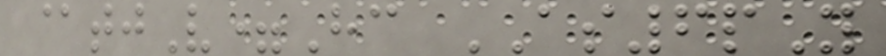@tjV=Hc AS6pY
